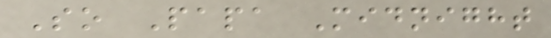So Papa Midnight
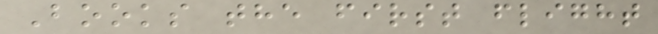Books the first flight
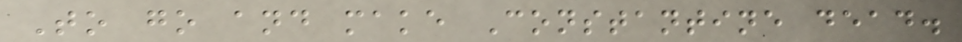To go and make Constantine dead.
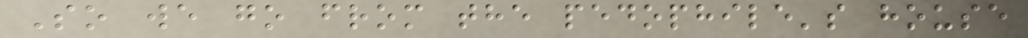So we go from the pedophile's house
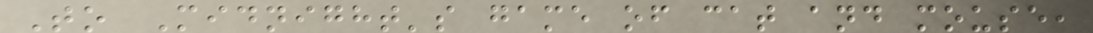To Midnight's game of cat and mouse,
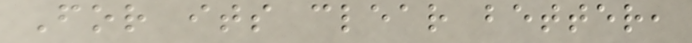For its clear better,
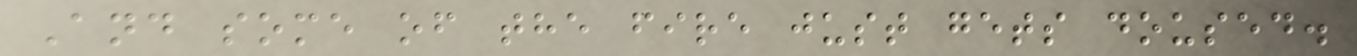And some of the fire just gets doused.
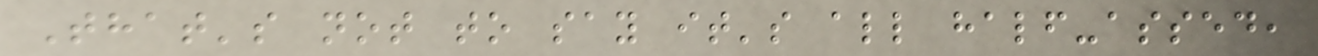That's not to say it's all half-assed,
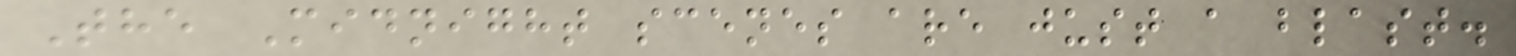The Midnight scenes are just a blast.
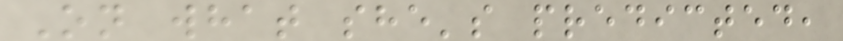On what she's predicted,
